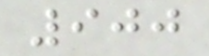900
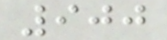900
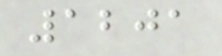1201
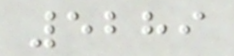5289
